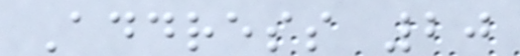Address 20
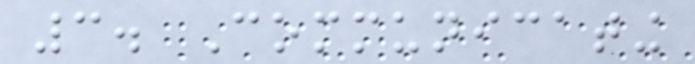3. Communicating
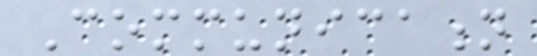Communication
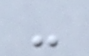-
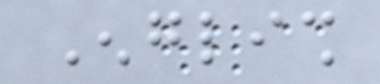English
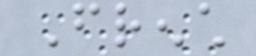French
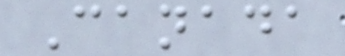Canada
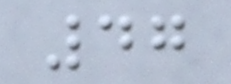47
